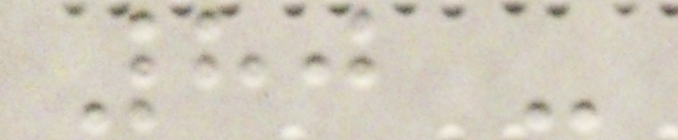80 -
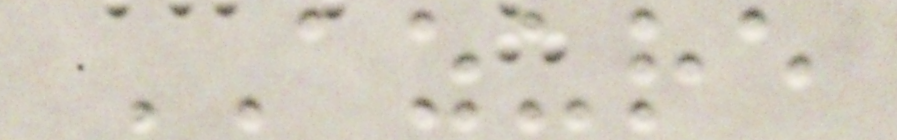AZURE
